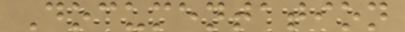Documentation
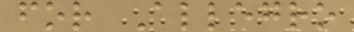for Allegro
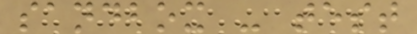sandbox - test
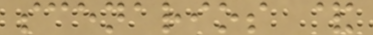scenarios &
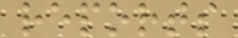reports
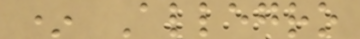* Allegro
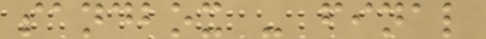sandbox - final
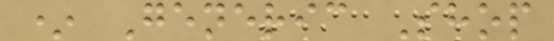* Generic Shop
